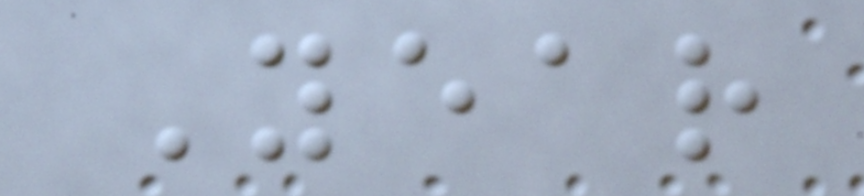Year
